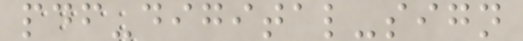pdf-digital-sign
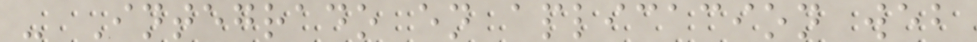- Integrado en aplicacion web
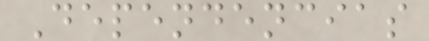Dependencias
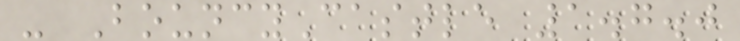- BouncyCastle 1.7.0
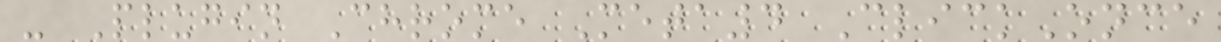- Plugin Chrome Meta4 ClickOnce
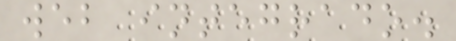web integrado.
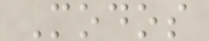Modos
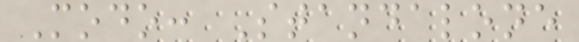Modo: Standalone
